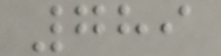789
